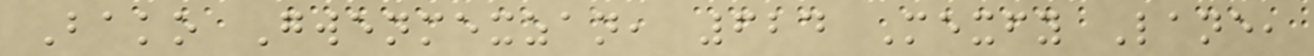Bako Gwenmexzan, 624 Mexfy Lane,
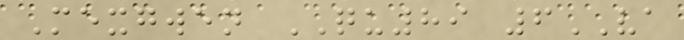Mexgwen QU89 6VA
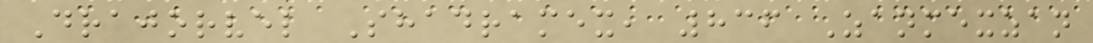Drajorvel Shadramex, 836 Zanmexzan
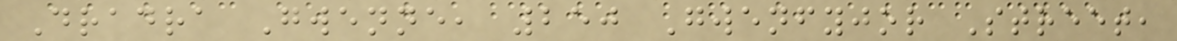Dradra Gwenne, 250 Gwenfyjor Street,
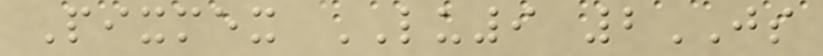Pixmex LU9 2JS
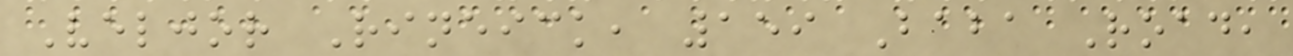Veljor Rineick, 159 Baba Road,
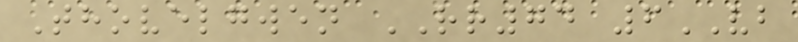Thovelgwen RR74 6VB
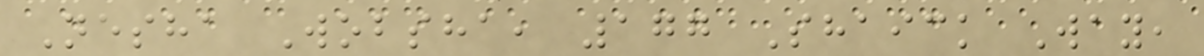Nesha Wobsha, 177 Shaick Way,
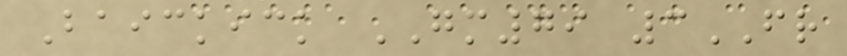Baickick GM79 3FR
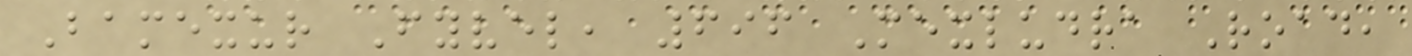Bamexur Fyvel, 696 Mexludra Road,
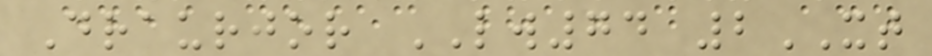Draurjor LW74 2XT
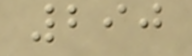290
